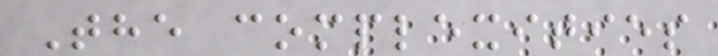The complexities
